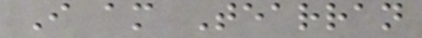I am Tearran
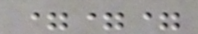===
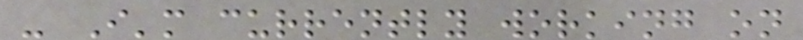- I'm currently working on
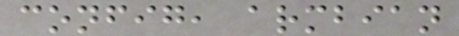config, armbian
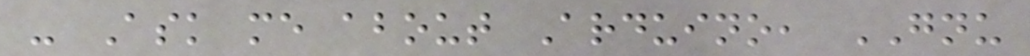- Ask me about Arduino, GNU
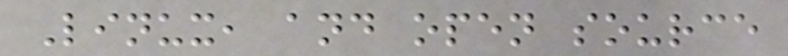Linux, and open source
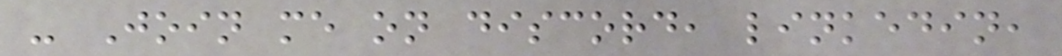- Join me on discord, linkedin,
